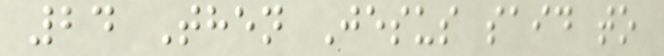24 Then Jesus said to
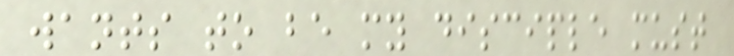wants to be my disciple must
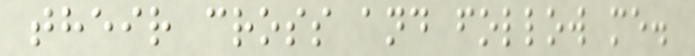their cross and follow me.
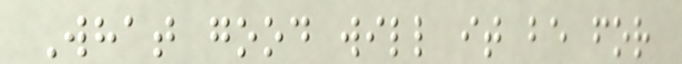What good will it be for
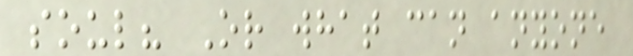soul? Or what can anyone
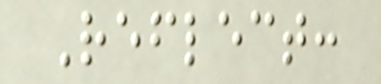Reflect:
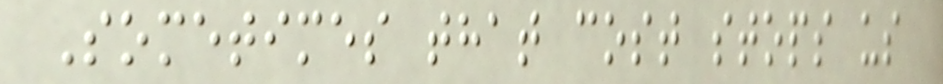Sometimes that cost stops us
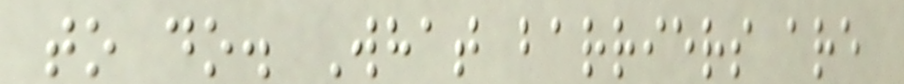to do. What barriers are
